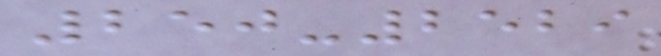250-2529
